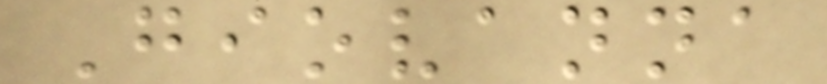Giovanna
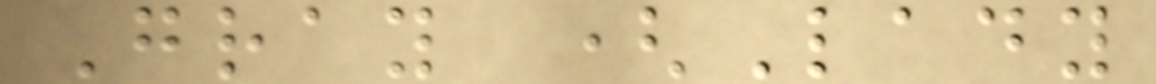Gray (Lady
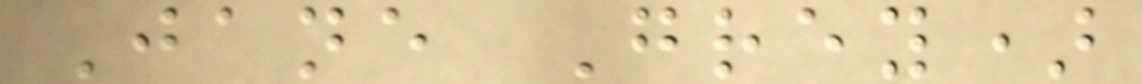Jane Grey)
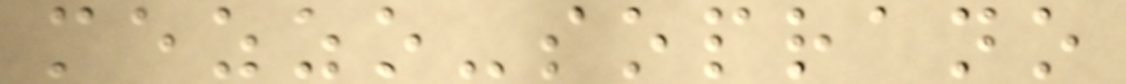mezzo-soprano
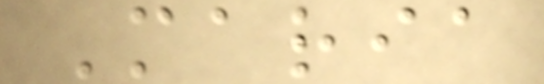Maria
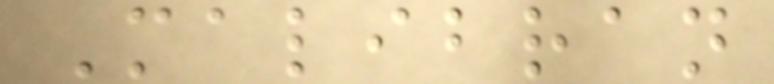Malibran
